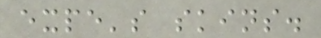expe's skins.
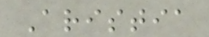Aristia
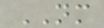NM
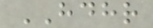HDHR
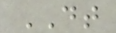DT
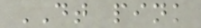DT pink
